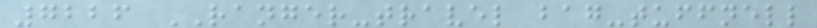7226 RANGER-travel bag-tuffnell
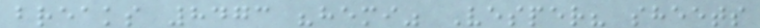breaks 8473 "hemi" Vesper? sheets
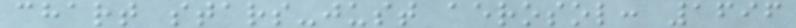chart stars-just aerosol: 1696
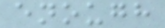enough
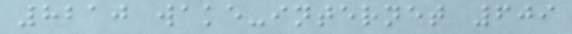8210 wake-internet 609
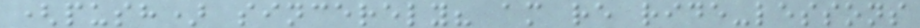(push) sincerely? am re ride-lessons
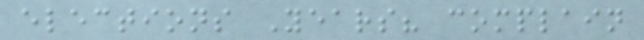elections Years? complain
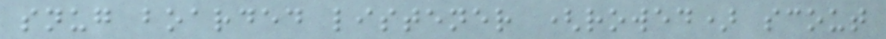snug boarded listener (rowed) scout
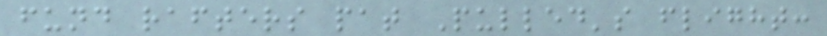fund rafters pat Pulled's flight:
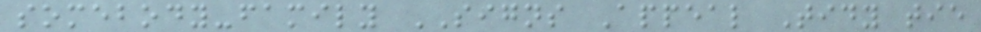somebody-family SIGNS Appeal Tidy tie
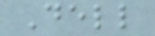Dell
